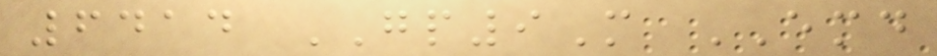6414 GP9M EMD
